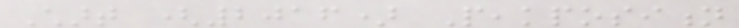Chart (2016) Peakposition
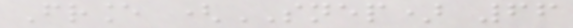France (SNEP) 66
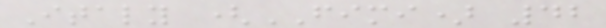Italy (FIMI) 42
